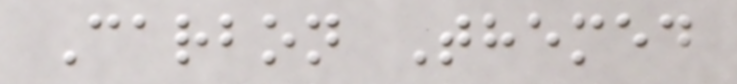Carbon Themed
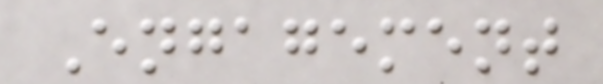Engagement
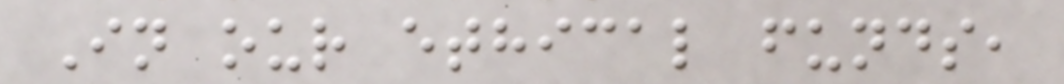In our ethical funds,
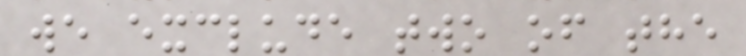we exclude two of the
